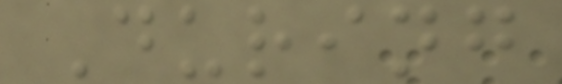During
